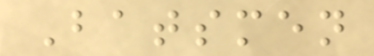Batsmen
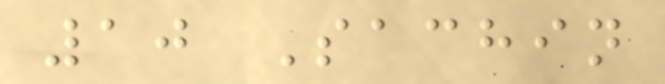10 Sachin
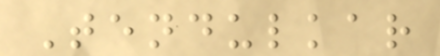Tendulkar
